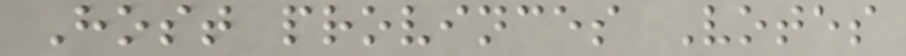Host provinces Votes
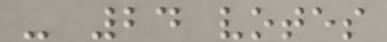- 24 votes
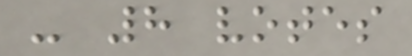- 8 votes
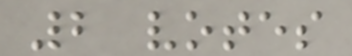2 votes
